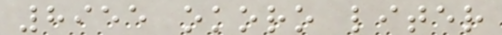8955 okoro liter
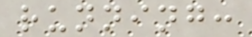running:
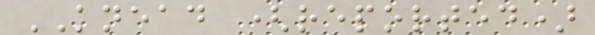KNEAD (reported)
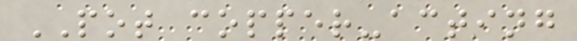POT copper-acting
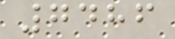7486
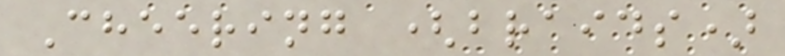Cheering (braids)
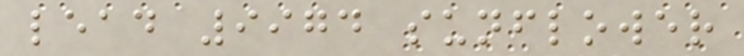lead 9974 sunflower
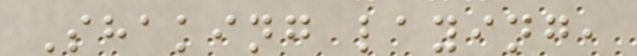Shaking laying,
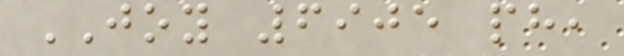JOY 6905 ph,
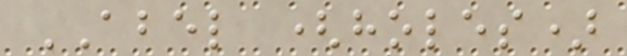ABEL (holes)
